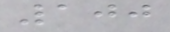100
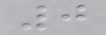0
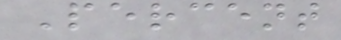Percent
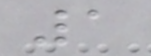1
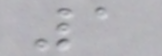1
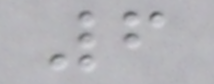6
